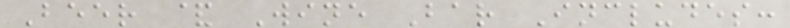Beer & Wine Bar Includes:
